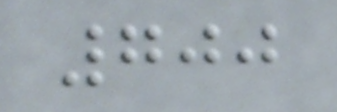700
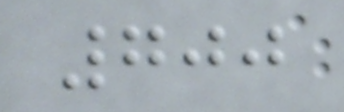700
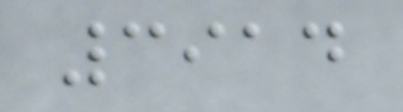3914
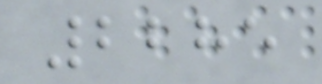2285
